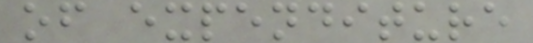of expenditure
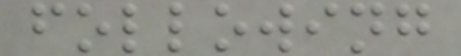following
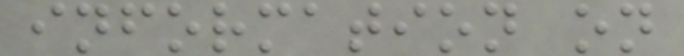information on
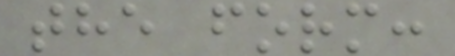the form:
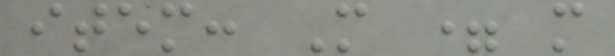item: M = m
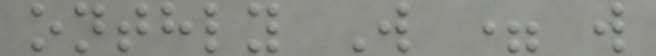onthly W = w
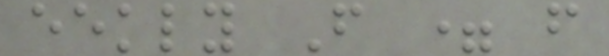eekly F = f
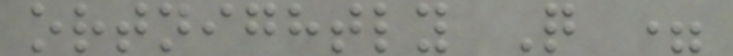ortnightly Q =
